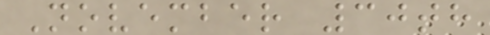November 30th
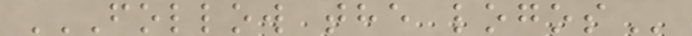FOLLOW THE LOGOS
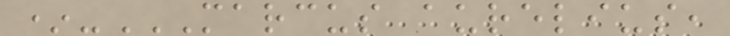*-MARCUS AURELIUS,
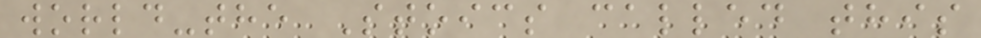world-the Stoics called this
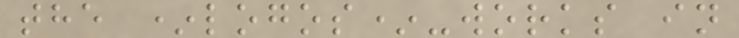the *logos*-works in
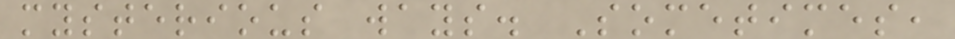mysterious ways. Sometimes,
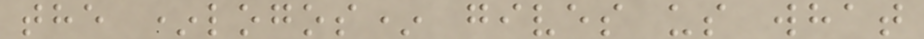the *logos* gives us what
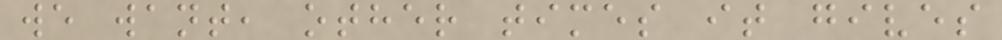we want, other times it gives
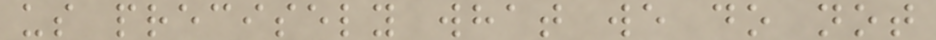us precisely what we do not
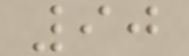90
